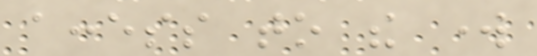access to the work
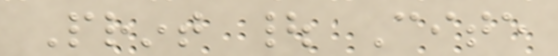Print | Cite
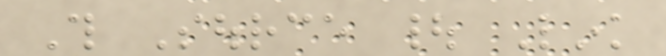This Source | Link
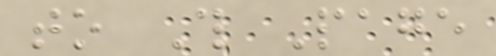to This Page
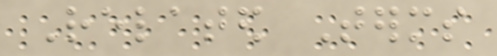Related Terms
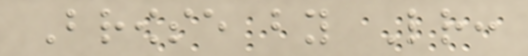Browse by Letter:
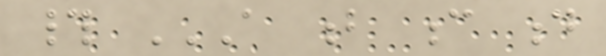# A B C D
